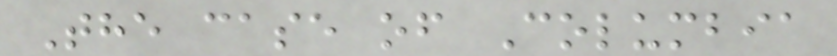The case of Columbia
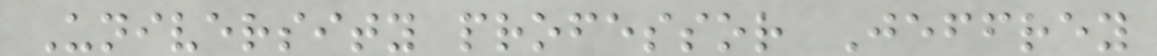University professor Jeffrey
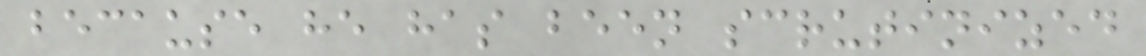because he has been scrutinized
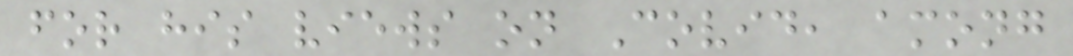for his views on Covid, among
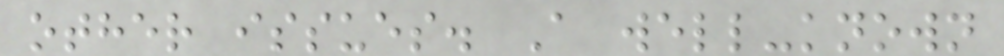other issues. A well-known
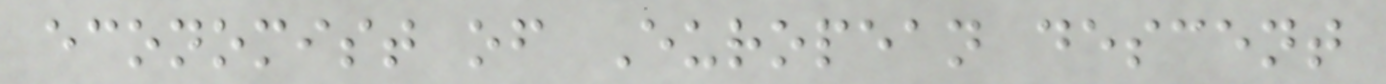economist of European descent
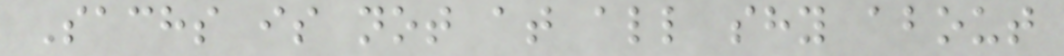Sachs is not at all shy about
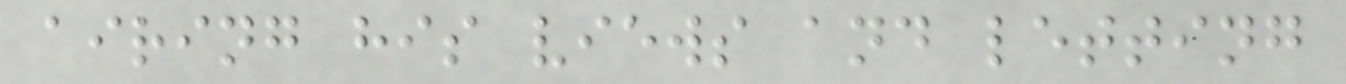airing his views and letting
